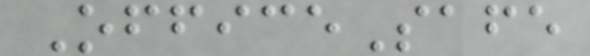OfficeSafe
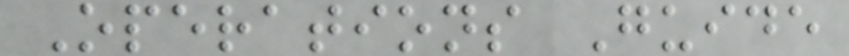Operations Guide
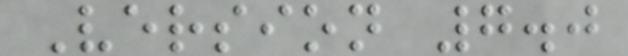Version 7.0
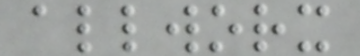allworx
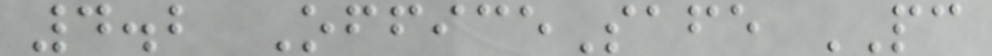4.2 OfficeSafe PC
